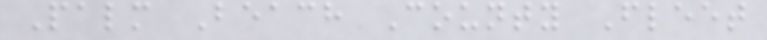Palm Beach County Fleet
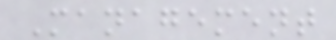Management
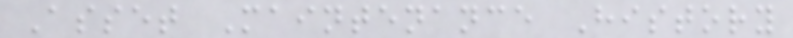Asset Maintenance History
